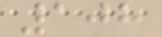108
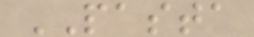PASTA
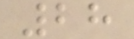28
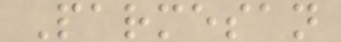Parmesan
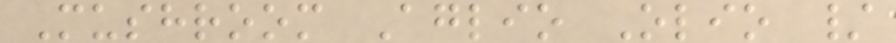Mushroom Aglio Olio /
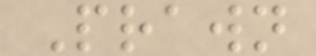Prawn
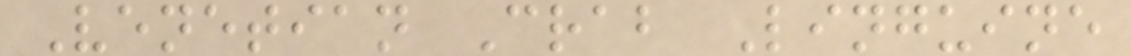Venetian Crab Linguine
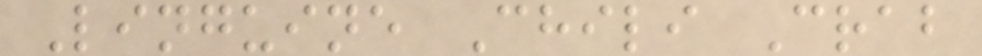Linguine Chili Crab
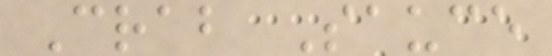Crab Sauce
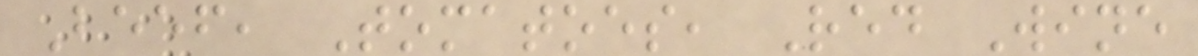Beef, Tomatoes, Red Wine
